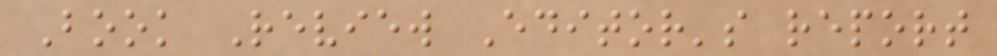Book Review Editor's report
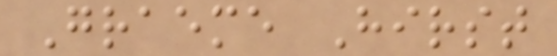Graeme Hirst
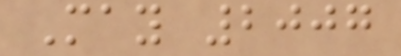May 2007
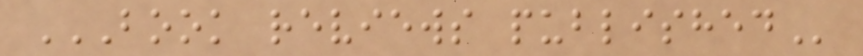BOOK REVIEWS PUBLISHED
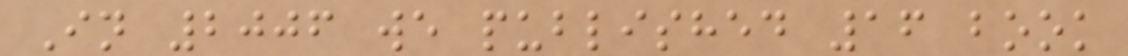In 2006 we published 16 book
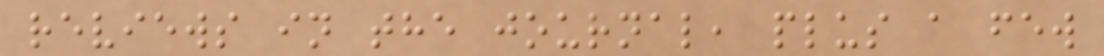reviews in the journal, plus a few
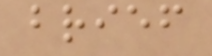brief
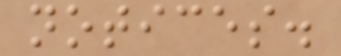notices.
